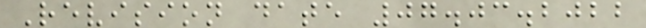Revision date 07.03.2022
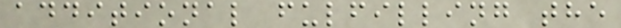additional fulfilling the
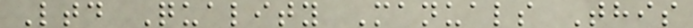Ltd Quality Manuals This
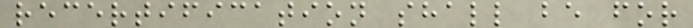recertification shall be for
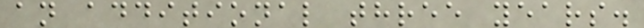an additional three years.
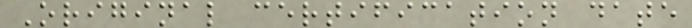Original certification date
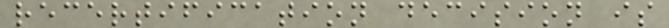recertification decision is
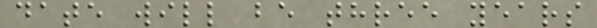date will be three years
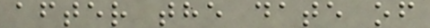after the date of
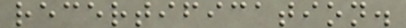recertification.
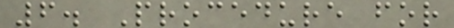6. Procedure for
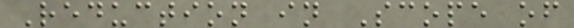Reduction in Scope of
